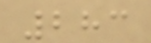283
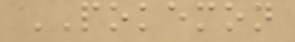POKEMON
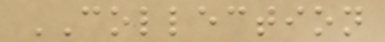COLLECTION
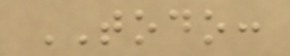TODO:
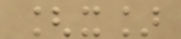[x]
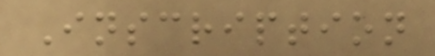Inscription
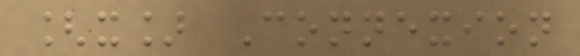[x] Connexion
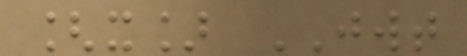[x] JWT
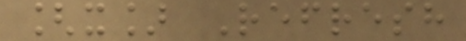[x] Refresh
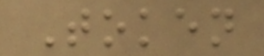Token
